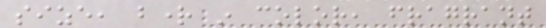size, bright in color, fragrant
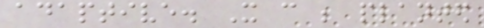adaptive. It can be planted
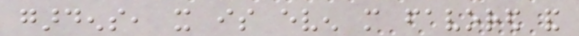gardens, it is even more favored and
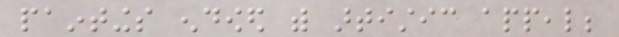paintings endowed with artistic appeal;
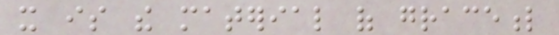it is the material of graceful
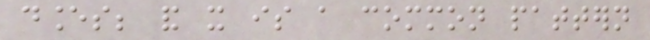dances; and it is a common pattern
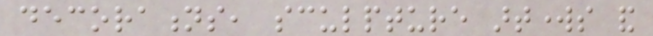decorations, sculpture artworks and
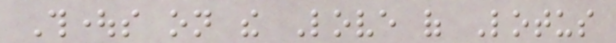Thoughts on the Love of Lotus
